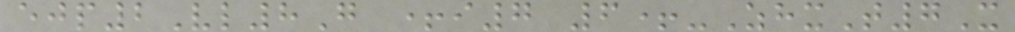ejp2Vl8G +i7 6+-ZhxT7X
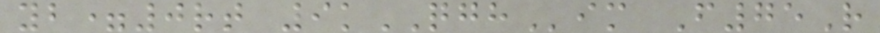yb=0rt 9kQGHim F75R
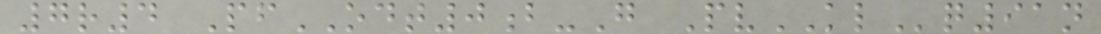7r4 PfODT0b-G PvKLq91n
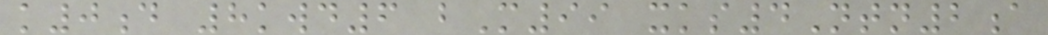k0d 8kwd6 bM99 xks4Ntn2a
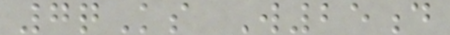7qKs W25d
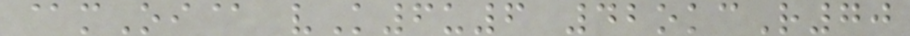@mOi@ vK6u6 42okcR70
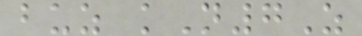buz kN7Z
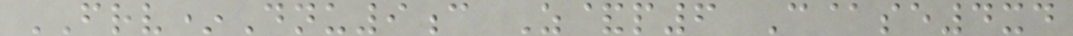FRV*Dnu9c Z&p6 C@se4xd
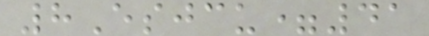8Esjcu=41
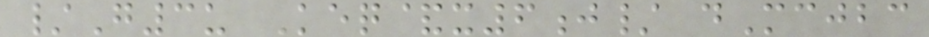/G3u Keq&x6j/ dMcjbc
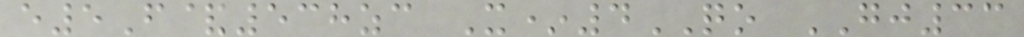e5F&538zc X*4QO GJ33
